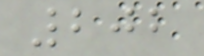202
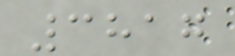3817
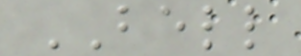BELL
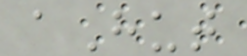aHut
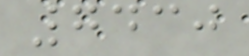7430
